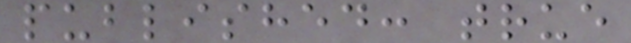published: true
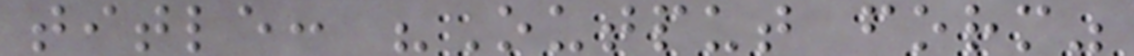title: "Output form"
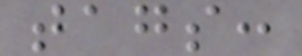tags:
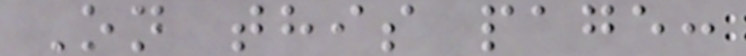On this page:
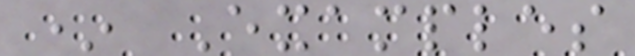* Examples
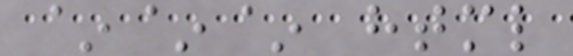~~~ html
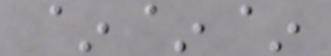~~~
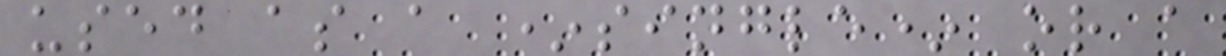used as a *single* or a
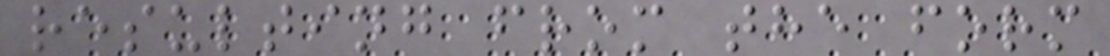resulting from the form
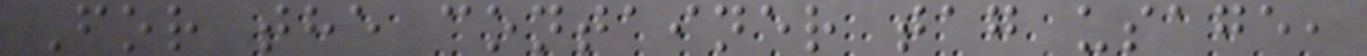For the container tag usage,
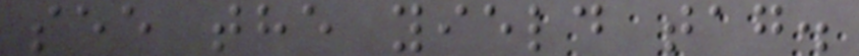see the yield tag.
